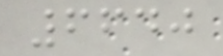6640
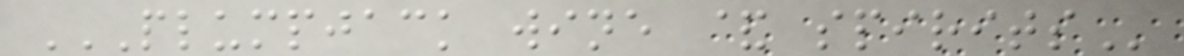PLUMPJACK WINE & SPIRITS
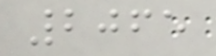2065
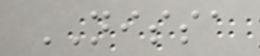NISSA
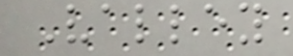Valley
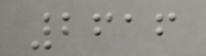2616
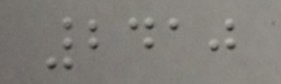2410
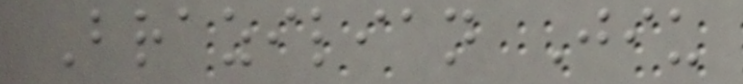Brazilian Jiu
